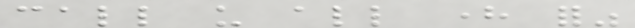call us all here for"
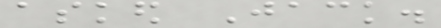asked Jack.
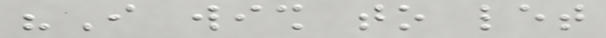"I wish to let
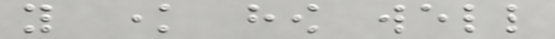you know how well
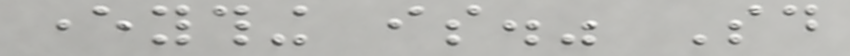everything is." Said
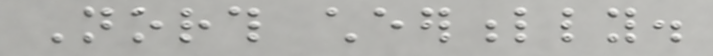North cheerfully.
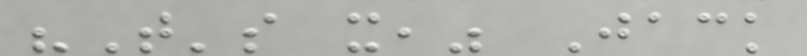"That's it," Jack
